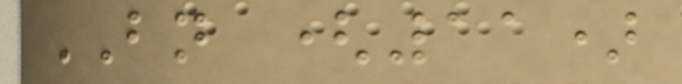BN (11)
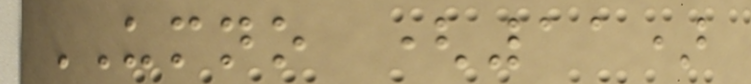UMNO (11)
